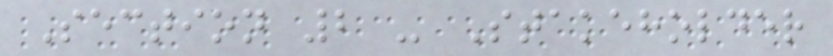Section 2 - Stakeholder
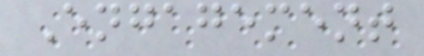Engagement
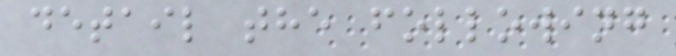detail the following
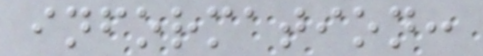information:
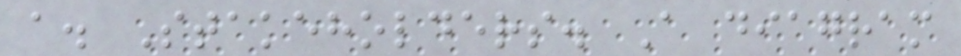a. Stakeholders. A diagram
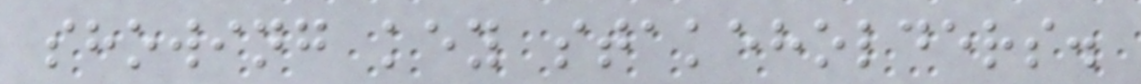showing key stakeholders.
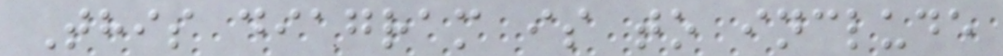This diagram is to include
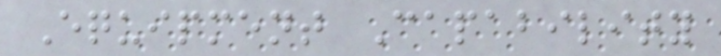Equipment Capability
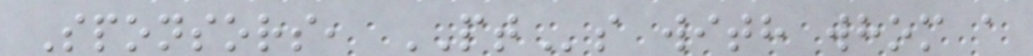Sponsors, PTs with whom a
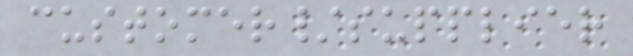customer/supplier
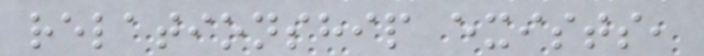relationship exists,
